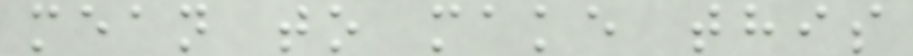mean to make this
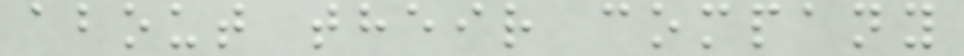about their company
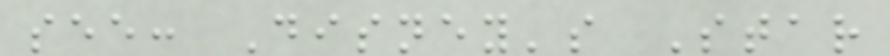see: Disney's Star
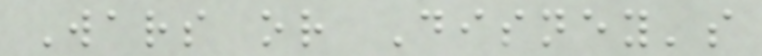Wars or Disney's
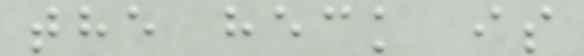the heck is
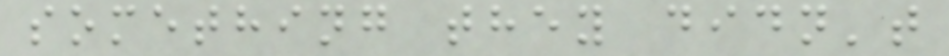something they didn't
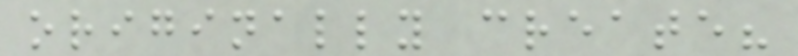originally create?
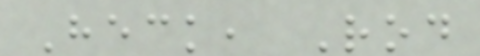Heck, Rod
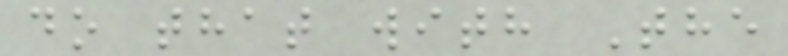do that with The
